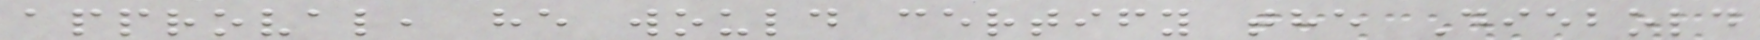approval, he would certify the Diebold
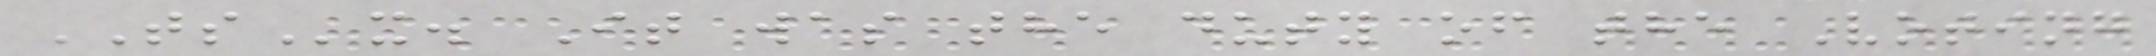TSx. It was the duty of the Voting
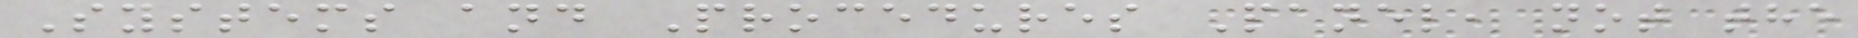Systems and Procedures Panel, not the
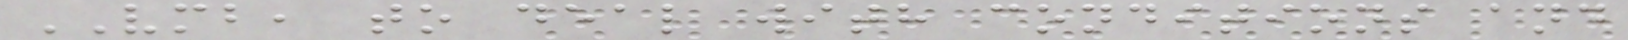VMB, to deal with conditions and
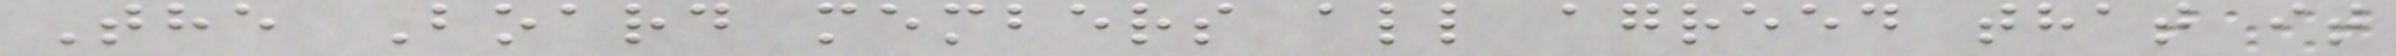The Board members all agreed that it
